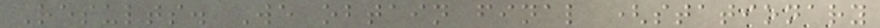Results. We obtain final (stationary
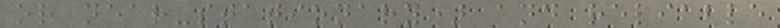or near-stationary) and reliable
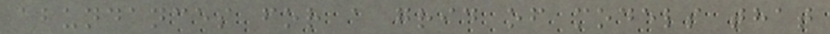abundances for a grid of models that
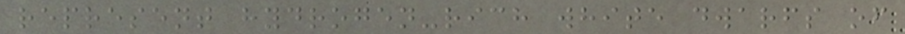represent hydrogen-rich white dwarfs of
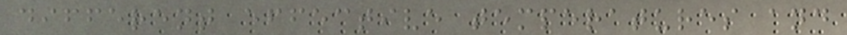different effective temperatures and
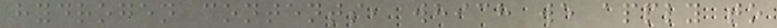hydrogen contents, which we apply to
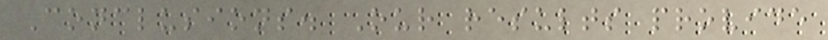Conclusions. Our results provide
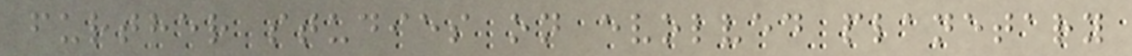further studies on evolved planetary
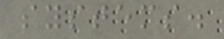systems.
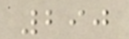290
